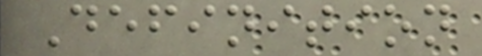Definition
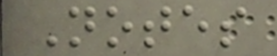Notes
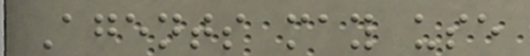Agents may use
